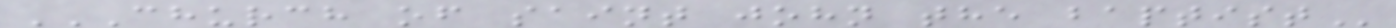CHURCH OF SAINT JOHN THE BAPTIST
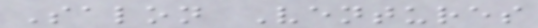Salon Ventures
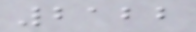2122
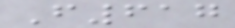F617
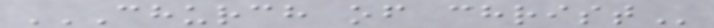CHURCH OF CHRIST
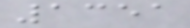1351
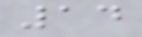14
